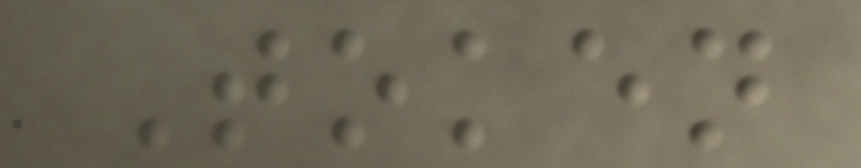Token
